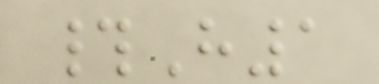#H1
